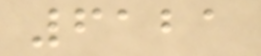6121
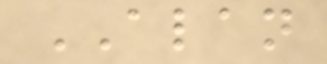ALAN
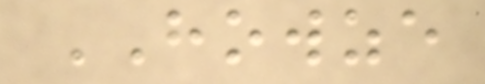HOWZE
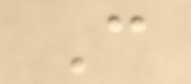C
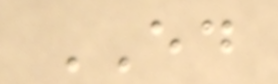ED
